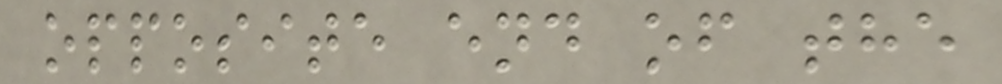opposite end of the
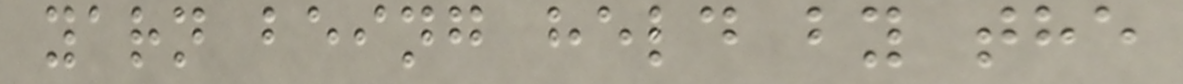yarn being held by the
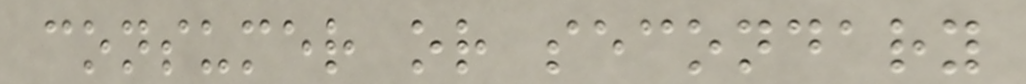consumer or secondary
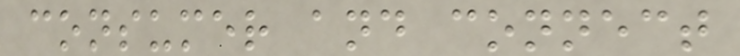consumer and connect
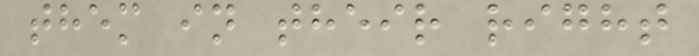them in their right
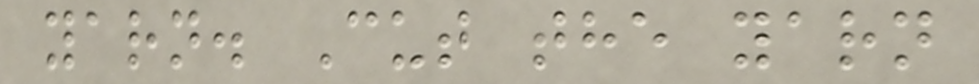yarn. Cut the yarn
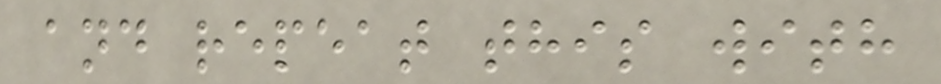and repeat this with
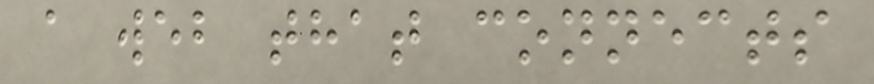a web that connects
